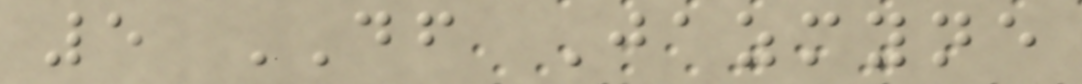5 DF Jazmyne
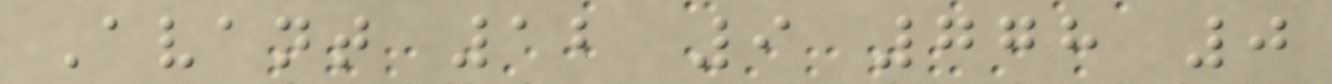Avant 12 9 778 0
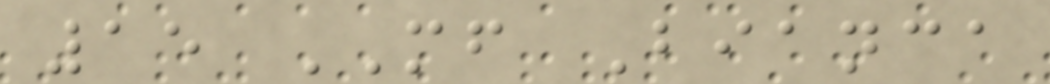15 MF Bianca
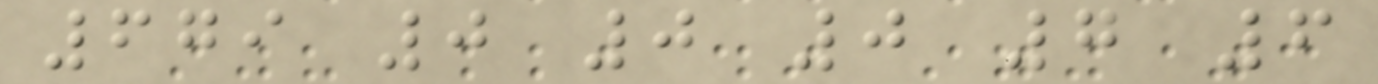679 0 0 0 7 6
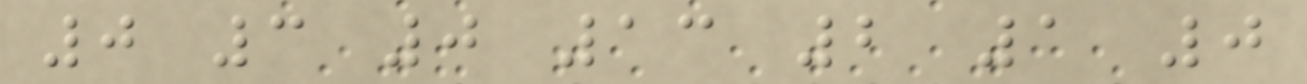0 3 0 13 2 1 0
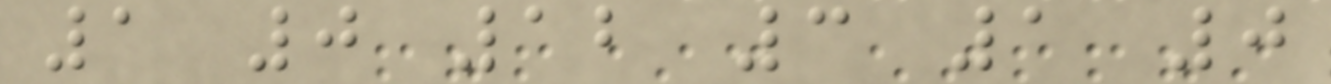1 0 12 3 1 0
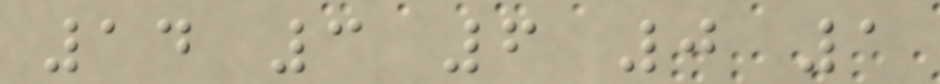14 3 6 0 1
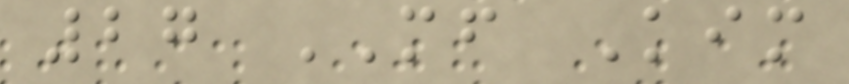27 MF Kim
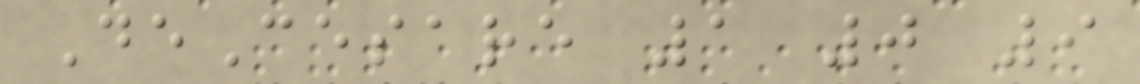DeCesare 1 0 9
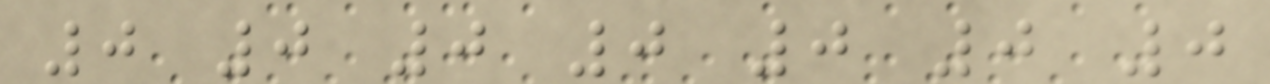0 0 0 0 0 0 0
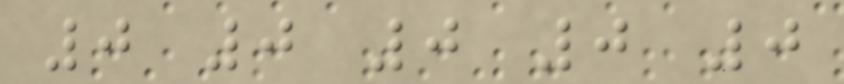0 0 0 0 0
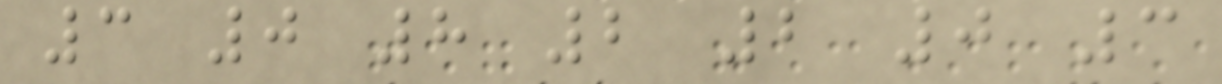3 0 8 2 2 0 3
